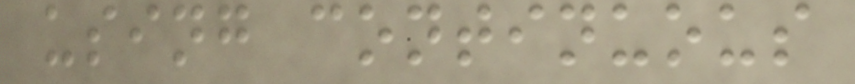using continuous
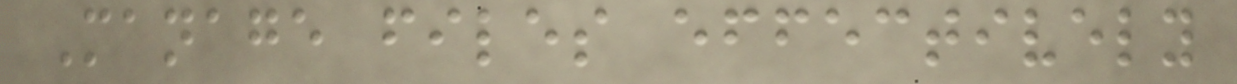Manage files effectively
